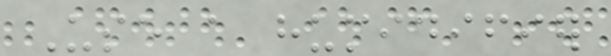Use a humidifier
